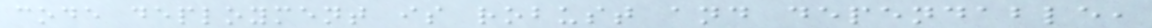code deployment is robust and dependable,
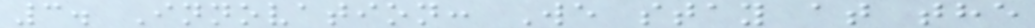3. Innovation: We stay at the
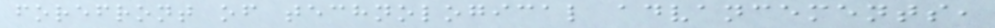forefront of technological advancements,
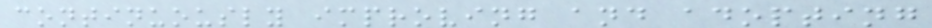continuously improving and adopting
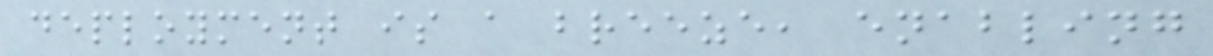deployment is a breeze, enabling
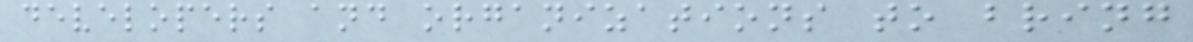developers and organizations to bring
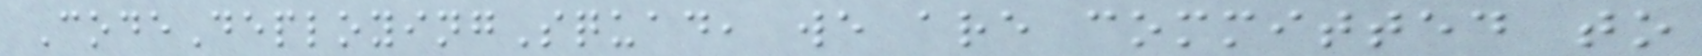CodeDeployingSquad, we are committed to
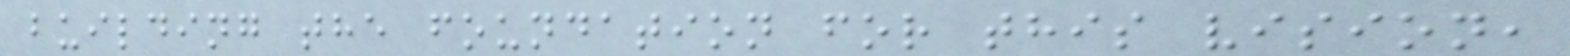building the foundation for this vision,
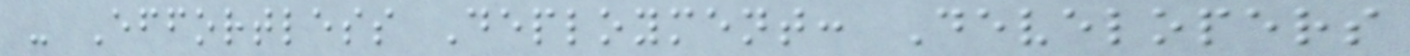- Effortless Deployment: Developers
